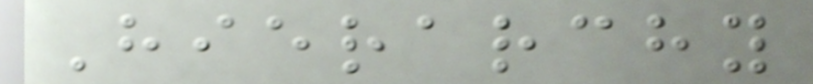Hierarchy
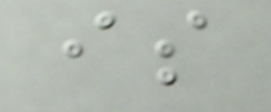is
